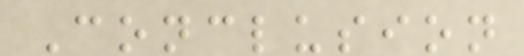Conclusion
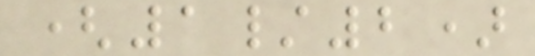(1/2)
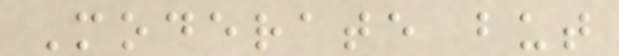Moderate but
